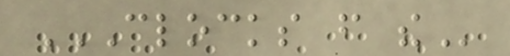CLOCKS FROM THE
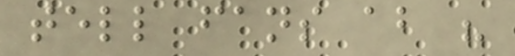tell fans about his
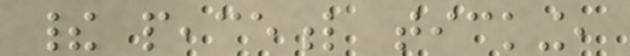their peaceful ticking,
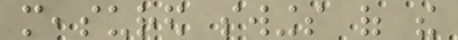measured swings of the
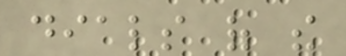dials of the
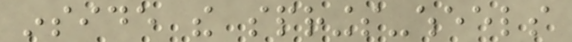inside the springs-wheels
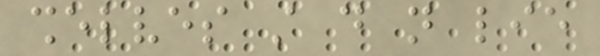shelves still do not lie
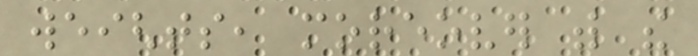weights, moreover with the
